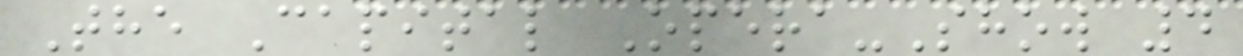The Capital Opera-Show 4
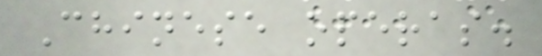Chinese operas.
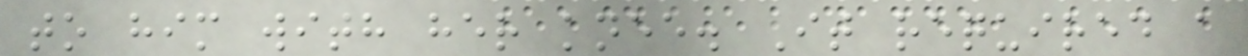to him with her knee. It required a
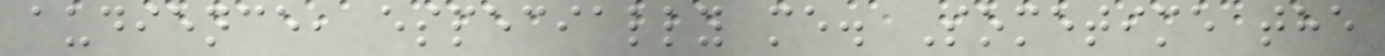audience, especially me. Sometime the
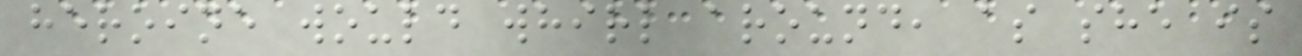heroine would whirl around, as she is
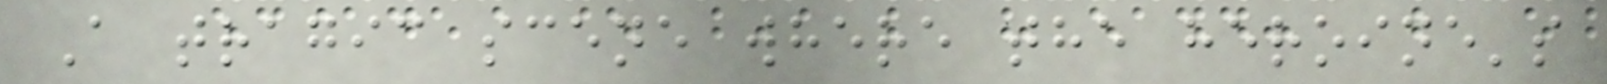A tragic scene where the heroine's
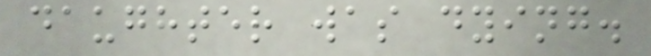daughter was dying.
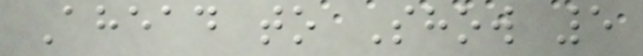Ahead to Show 5
